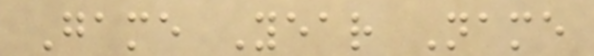Game Year Name
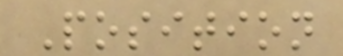Position
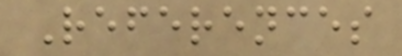References
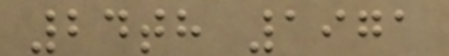24th 1971
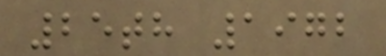25th 1972
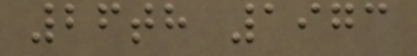26th 1973
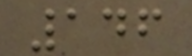146
